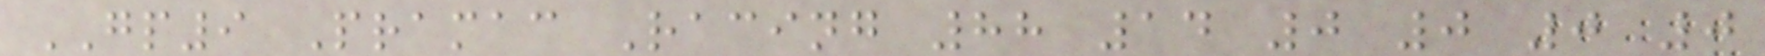GP9 Pramac Racing 88 14 0 0 0 0
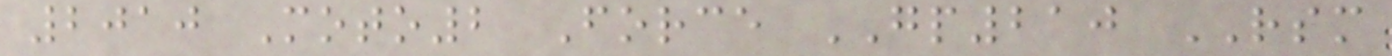2010 Moto2 Force GP210 RSM
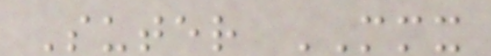Suter MMX
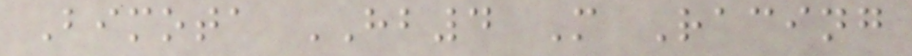Bimota HB4 M Racing
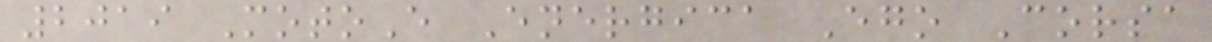2019 MotoE Energica Ego Corsa
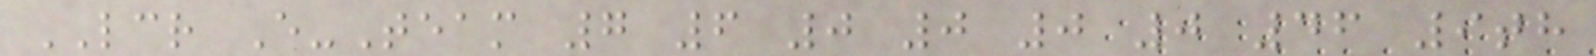LCR E-Team 7 6 0 0 0 0 46 9th
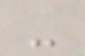-
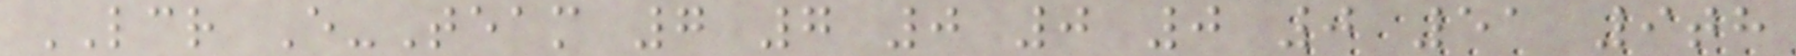LCR E-Team 7 7 0 0 0 0 51 9th
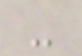-
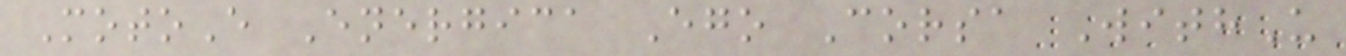MotoE Energica Ego Corsa WithU
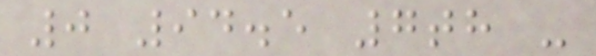0 94.5 7th -
